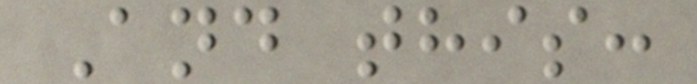And this:
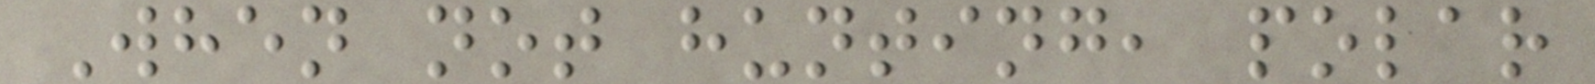When not hunting, polar
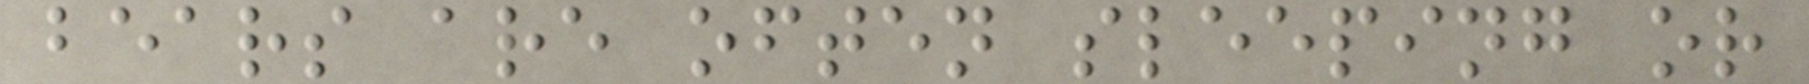bears are often sleeping or
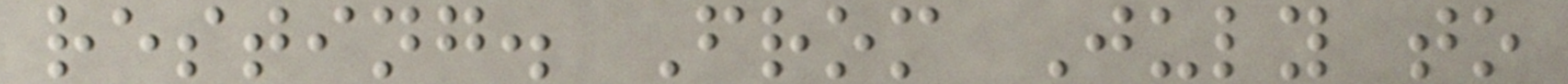resting. From July to
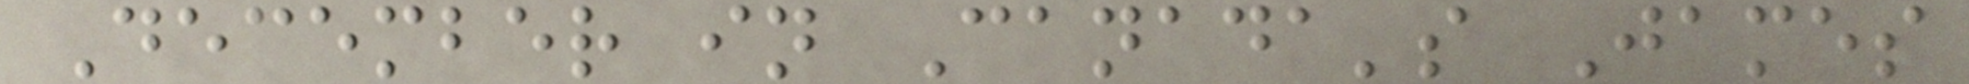December in Canada's James
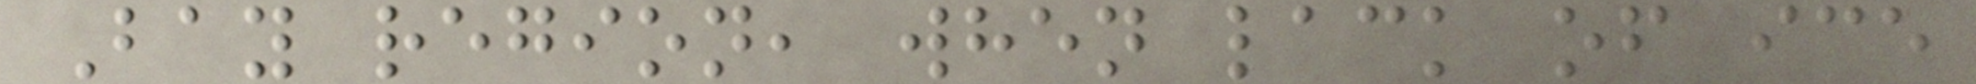Bay region, when lack of ice
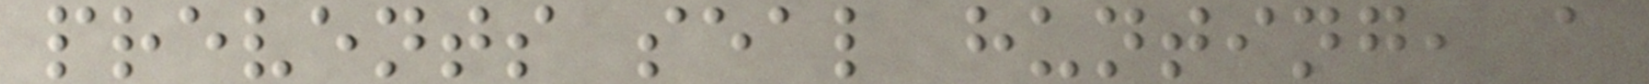prevents seal hunting, a
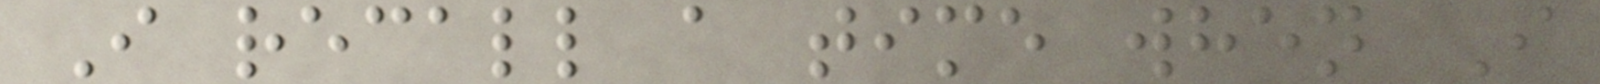I recall a time when I
